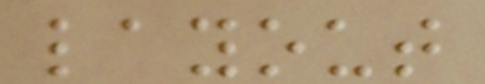layout
